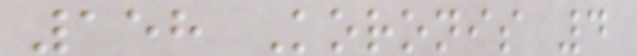158 Koronis 4
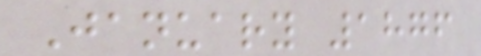January 1876
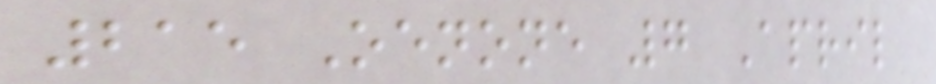215 Oenone 7 April
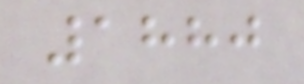1880
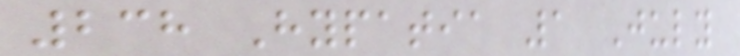238 Hypatia 1 July
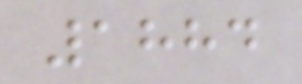1884
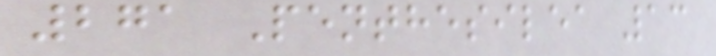271 Penthesilea 13
